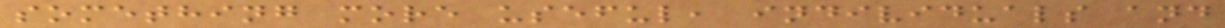something more useful, individuals and
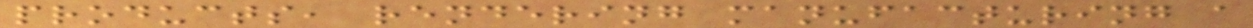products, rendering manufacturing a
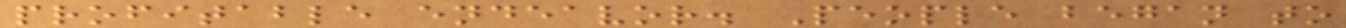profitable endeavor. People began to
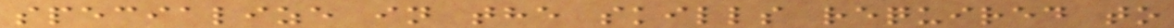specialize in the skills required to
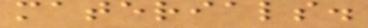materials.
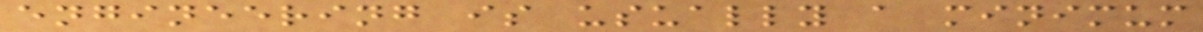engineering is usually a minimum
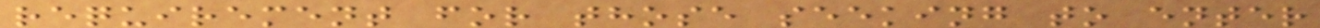requirement for those seeking to enter
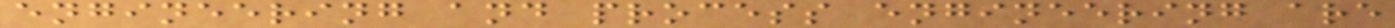engineering and process engineering are
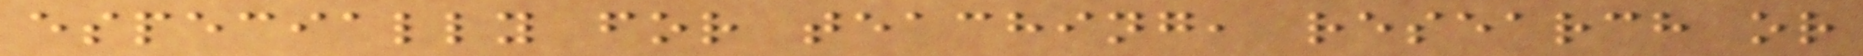especially for teaching, research or
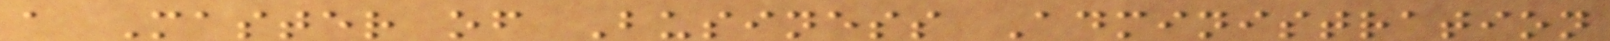a Master of Business Administration
